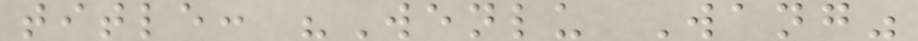title: "Wenlu Wang"
